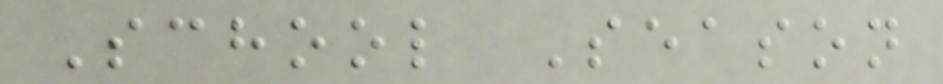School Season
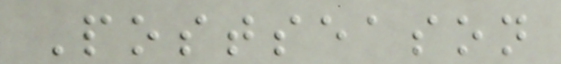Postseason
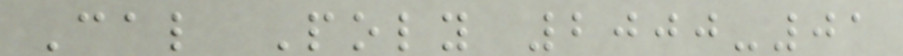Cal Poly 2000-01
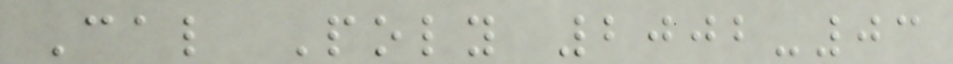Cal Poly 2002-03
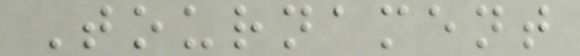Tournament
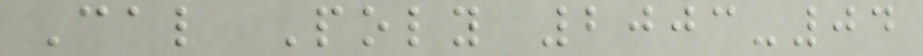Cal Poly 2003-04
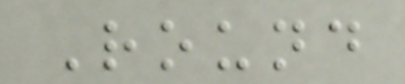Round
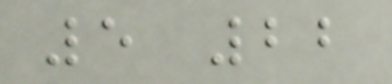5 22
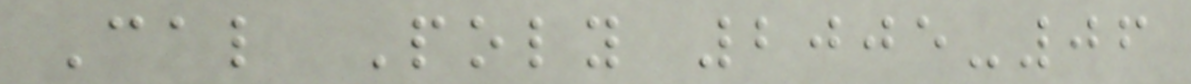Cal Poly 2005-06
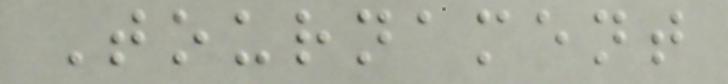Tournament
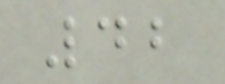42
